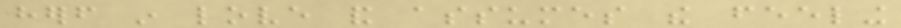herself in love and assumes the feeling
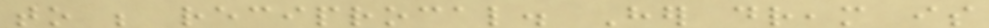to be reciprocal. Her dream is
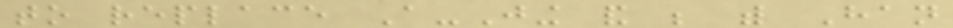to replace A-Jing and be with Han
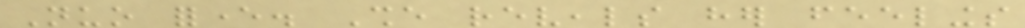Nuo forever. She reveals her feelings
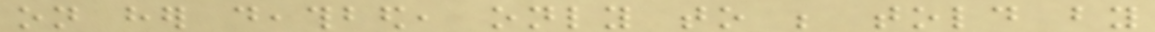on her deathbed, only to be told by
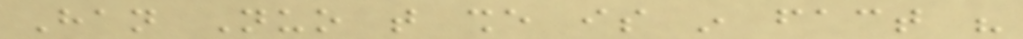Han Nuo that she is in fact his
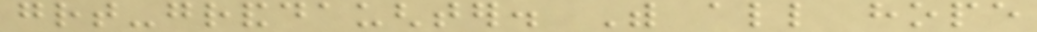great-granddaughter. With all hope
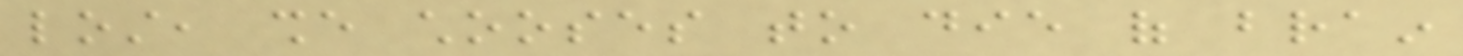lost, she chooses to die of brain
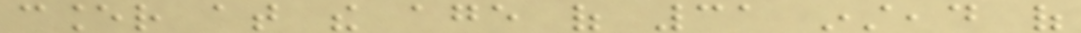cancer at the age of 31 instead of
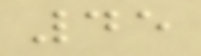45
